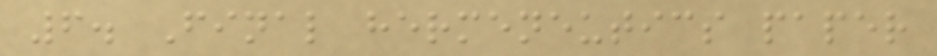6. Final hermeneutics paper
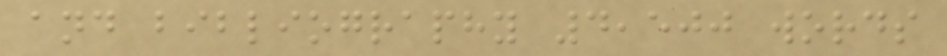and bibliography 4,500 words
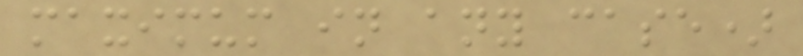maximum in any case)
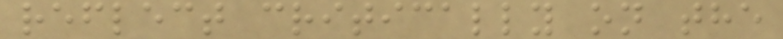reflect critically on the
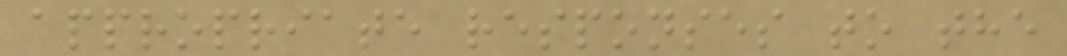appropriate responses to the
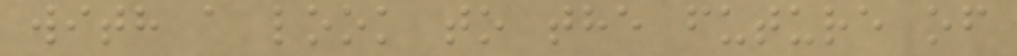with a look to the future of
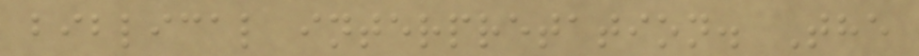biblical interpretation. The
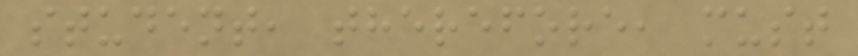student, therefore, must
